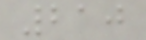210
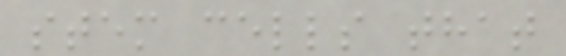stem cells that
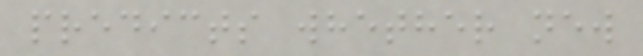predicts whether new
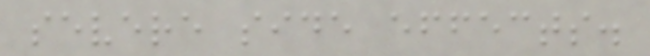severe side effects.
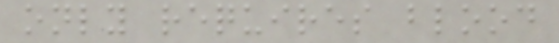only requires blood
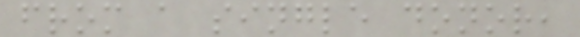from a single donor,
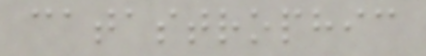catastrophic
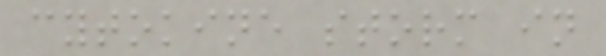cytokine storm in
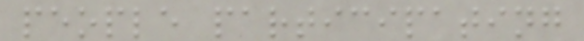people participating
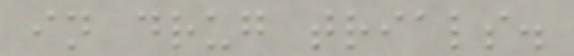in drug trials.
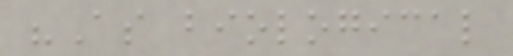"As biological
